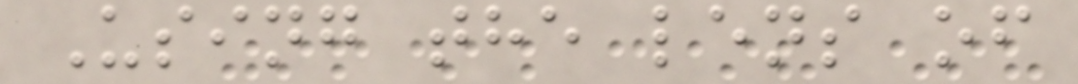Using the lens of
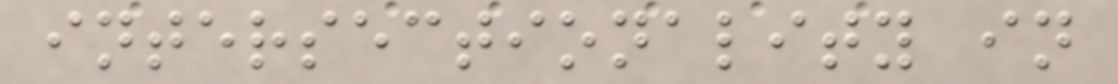intersectionality in
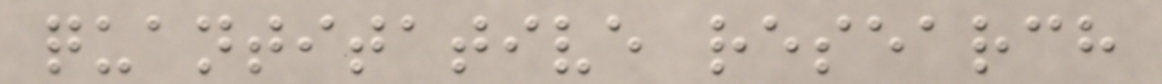quantitative research
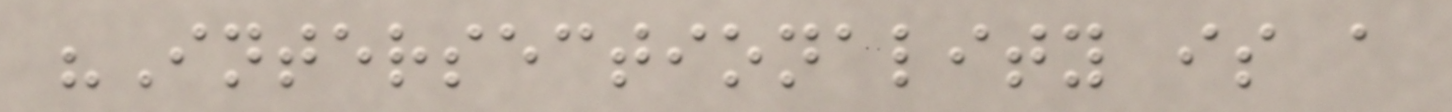"Intersectionality is a
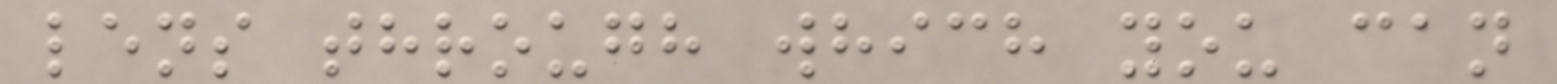lens through which you can
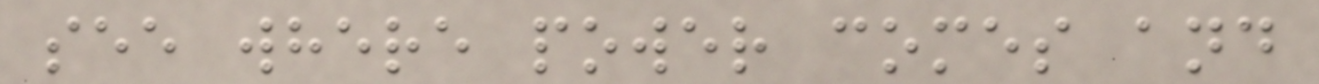see where power comes and
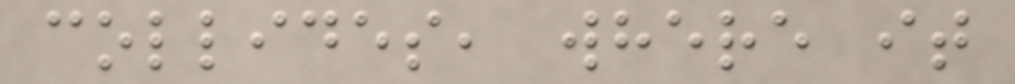collides, where it
